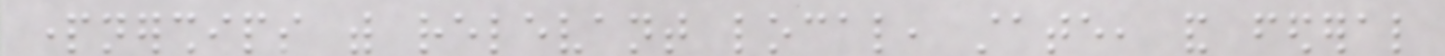partnerships with relevant local, state, and federal
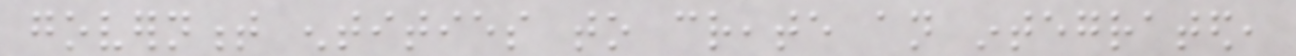government entities to create an integrated,
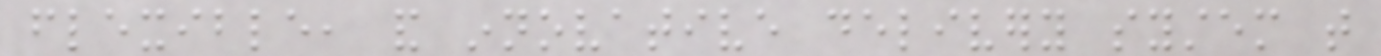flexible, and innovative delivery system that
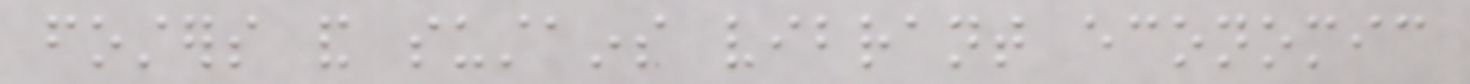fosters and sustains vibrant economic
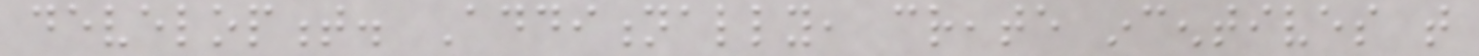development. Additionally, create incentives that
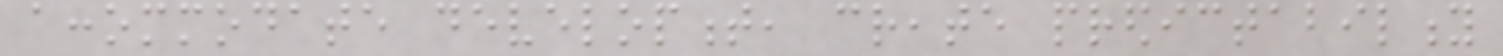accommodate development, create predictability
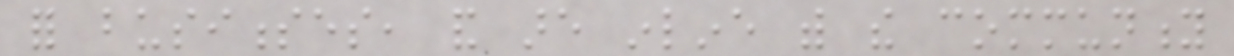for businesses, and are inline with the community
